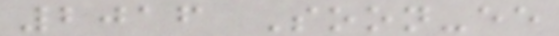2016 Soon-ee
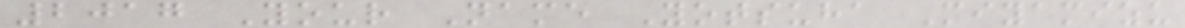2017 Your Name Yotsuha Miyamizu
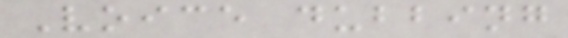Voice dubbing
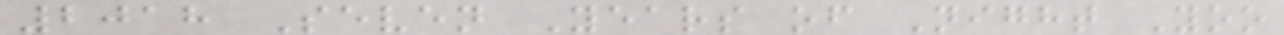2018 Seven Years of Night Yoo
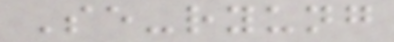Se-ryung
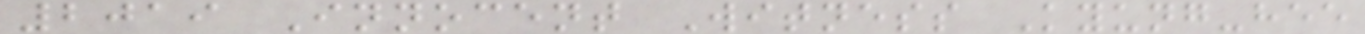2019 Innocent Witness Kyung-hee
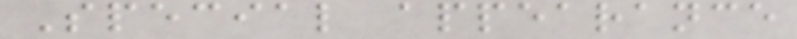Special appearance
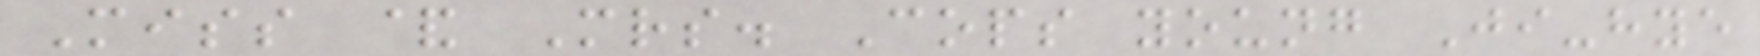Miss & Mrs. Cops young Ji-hye
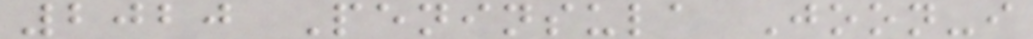2020 Peninsula Joon-i
